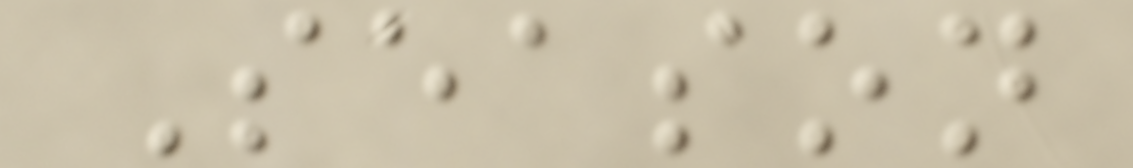Season
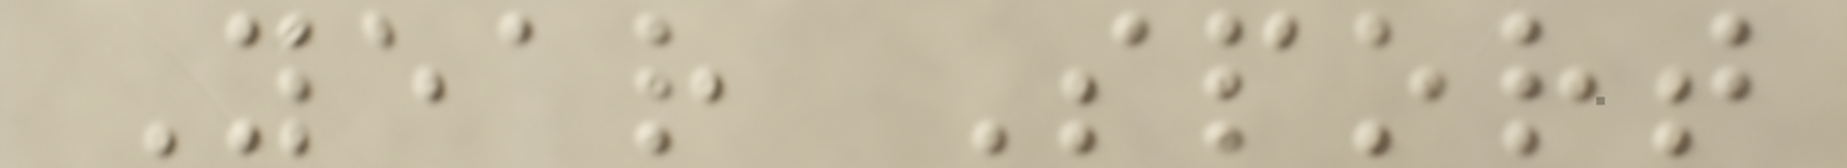Year Sport
